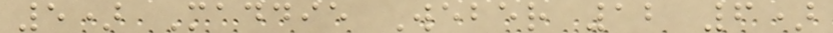5) Maddie Weber 12 6)
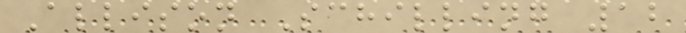Allison Schilling 12
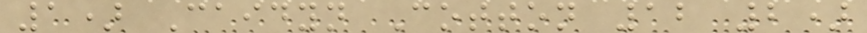1) Caidyn Cotton 12 2)
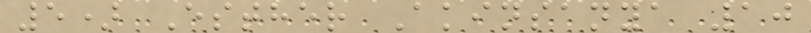5) Esther Akinsanya 10
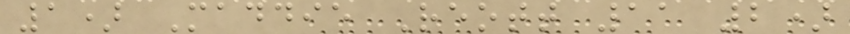1) Maddie Reott 11 2)
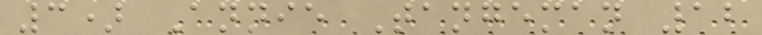3) Annie Tangeman 12
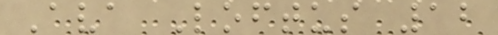Ava Loftus 12
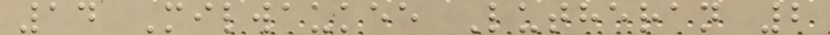14 Milwaukee Lutheran 2
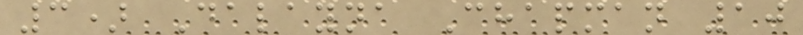3) Dalayna Chapman 10
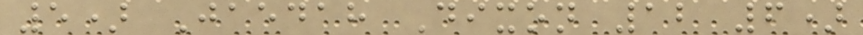5) Jaedah Dixon 12 6)
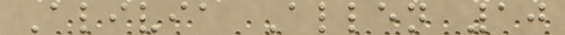Alivia Allen 10
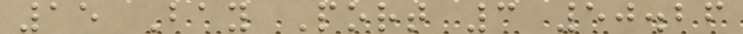15 Bay Port 3 50.26
